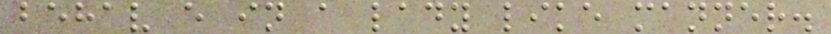behav e in a lady like manner.
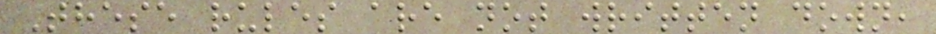These rules are not written down,
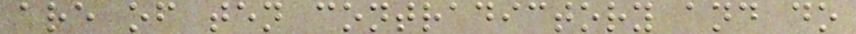are of ten contradictory and do
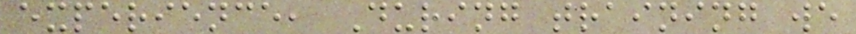experience, During training we
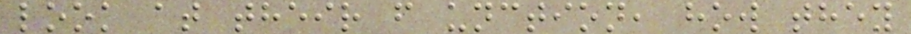look at their f unction, how they
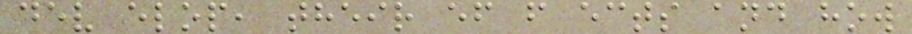dev elop, their ef f ects and how
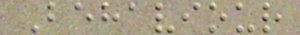Behaviour
